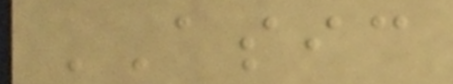ASIC
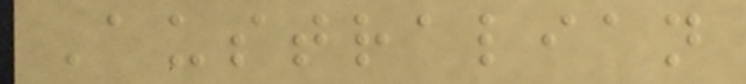Australian
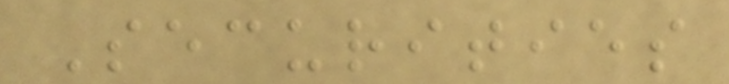Securities
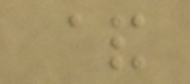&
